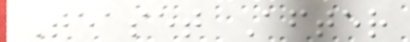Teaset After
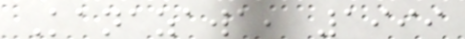Kanazawa, 1999
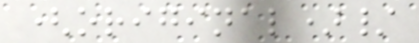(original)/
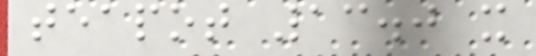teapot 13.0 x
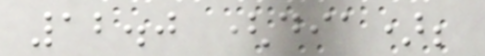12.0 (dia);
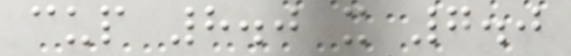cup 8.0 x 7.0
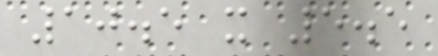10.5 x 5.5
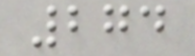274
